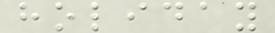holiday
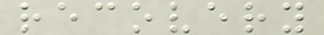recovery
